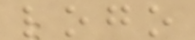logo
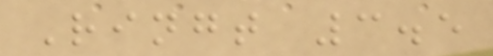Ringt 3.5
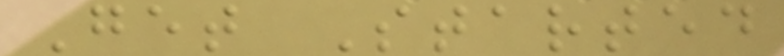Get Started
